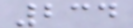234
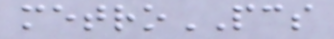metroPCS
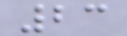23
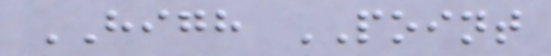HIGH POINT
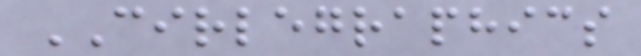CIRLEGRAPHICS
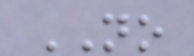NO
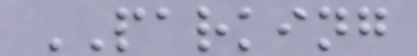PARKING
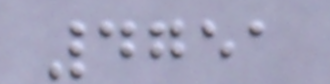4751
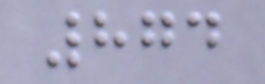874
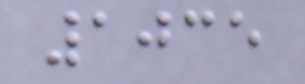1035
